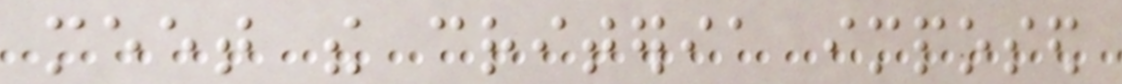meet the criteria imposed
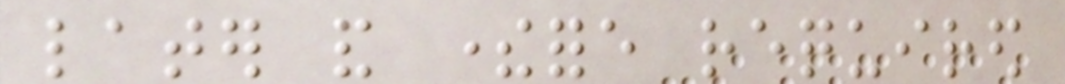later and therefore required
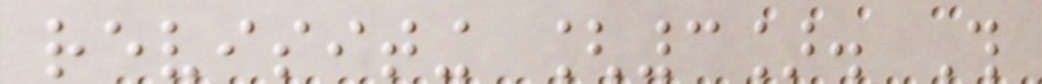revisiting [3]. This
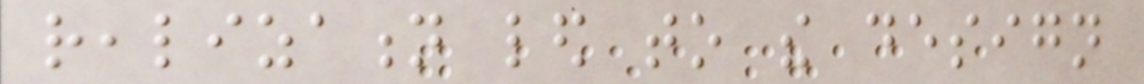realization led to the design
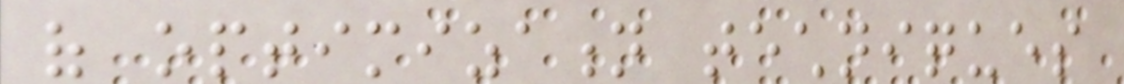of optimization techniques
